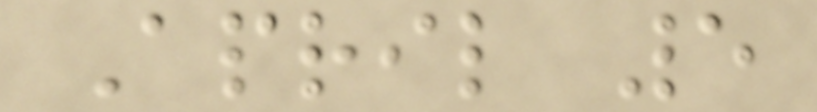April 5
